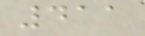411
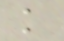k
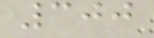300
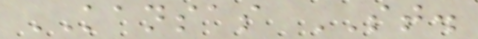KANSAS ST.
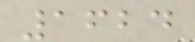1624
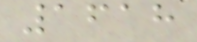1618
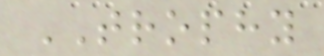TROPHY
